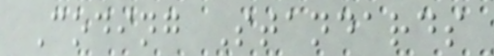Coding Standards
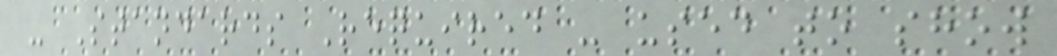- Standards Required - used to show
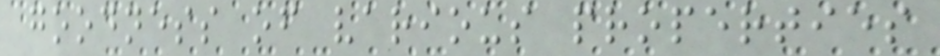goodness of various properties
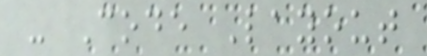- Code Layout
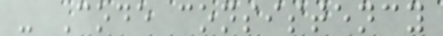- Code consistency
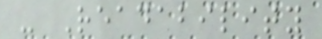- Readability
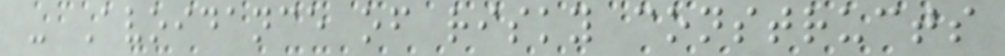- Avoidance of risky constructs
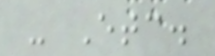- Etc.
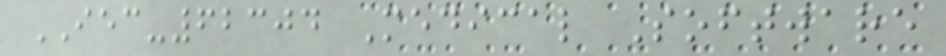IEC-62304 Medical Software
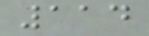114
